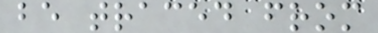be traced from
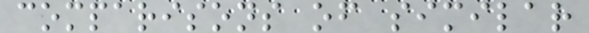comparisons of similar
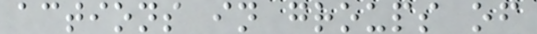actions in groups of
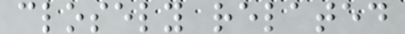closely related
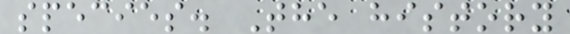species. The history
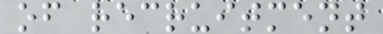of recruitment
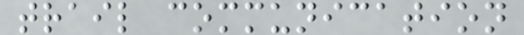trail communication
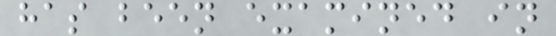has been examined in
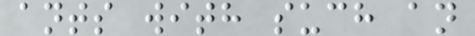ants with such an
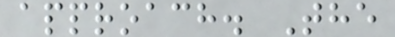approach. The
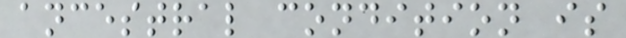ancestral condition is
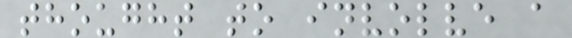thought to involve a
